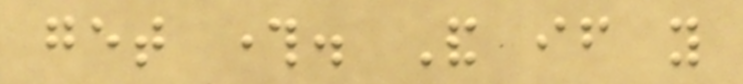get through. And if you
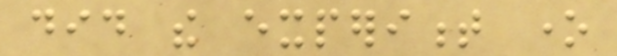did the experiment one
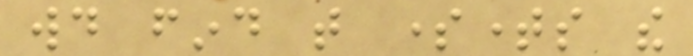would find that sometimes the
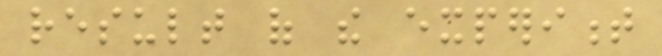result of the experiment
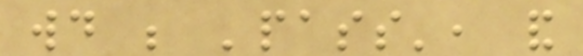would be 'pass', and
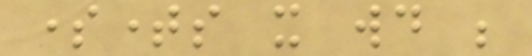sometimes it would be
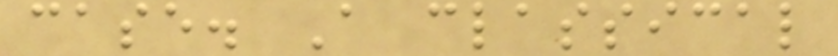case. A classical
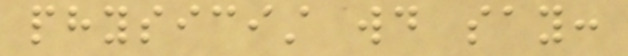physicist would say:
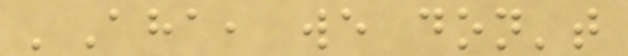'Aha, we don't
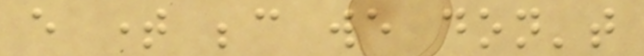every time because we don't
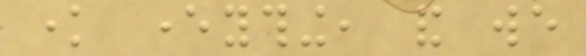know everything, and we
